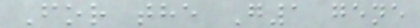For the G1 gene
